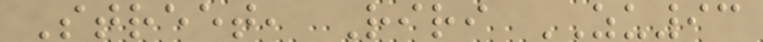Street, Riri ZU93
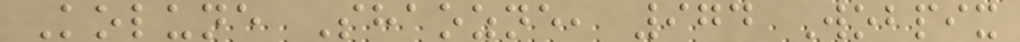Kolune Shaozne, 974 Wobpix
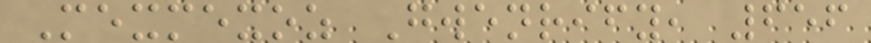Mexmexoz Gwenrify, 656
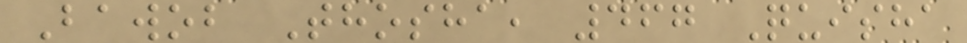Bawob Thosha, 467 Quisha
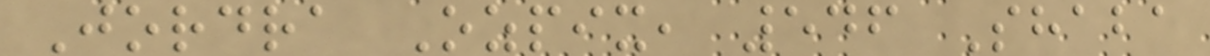Jordra Ozpix, 546 Shaba
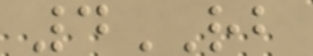4RB
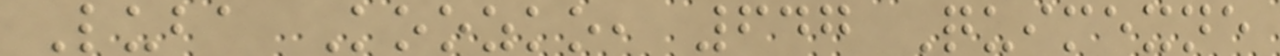Luba Koozko, 647 Quimexne
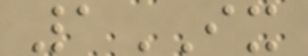1IX
